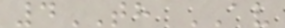4TH AV
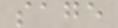sage
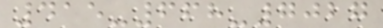415-668-7027
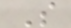S
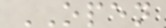OPEN
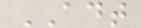ADT
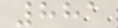881
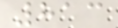813
